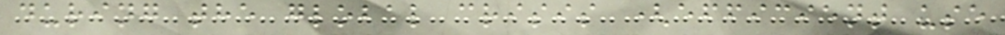during the global crisis (efficient use
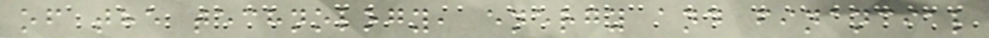of the technology, energy and financial
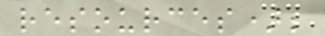resources);
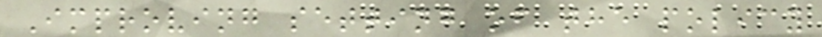Improving setting of the policy
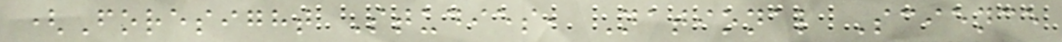(Foresight Studies, National Science
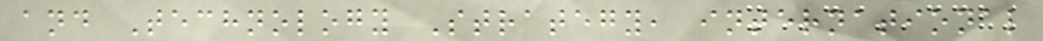and Technology Strategy, international
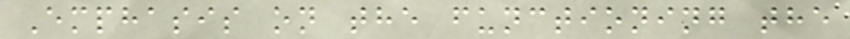Emphasis on the functioning the
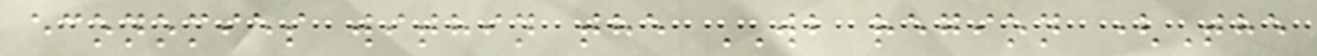economies within the WB region (The
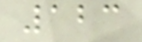123
